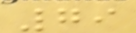79
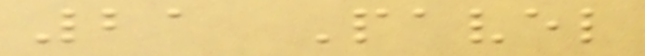21 Pavel
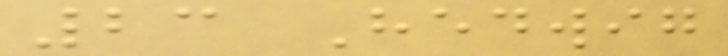23 Hedwig
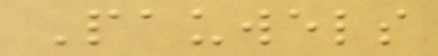Pauwels
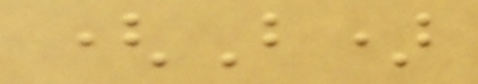(B)
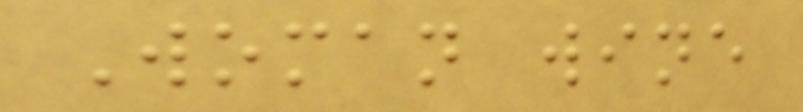Woman wine
